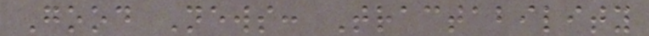Good News: Tractability
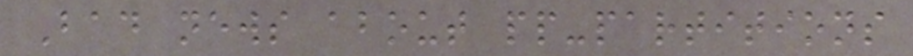Bad news about pp-partitions
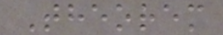Theorem
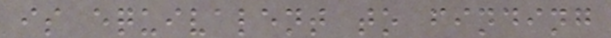is equivalent to finding
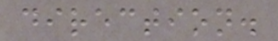direction.
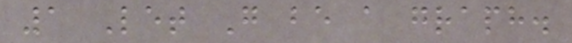1 Let G be a graph.
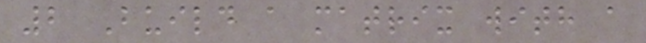2 Build a matrix with a
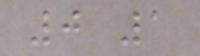0 1
